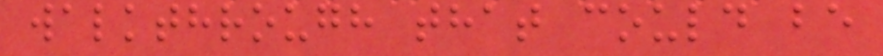walkthrough that could be
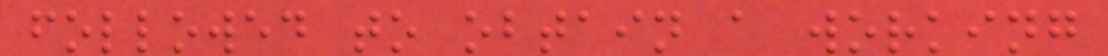followed to obtain a working
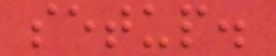setup.
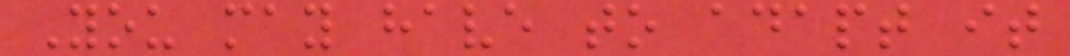You may have to adapt it
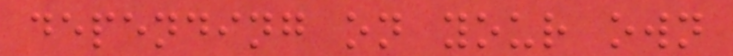depending on your own
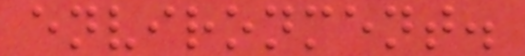environment.
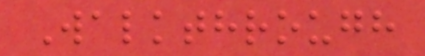Walkthrough
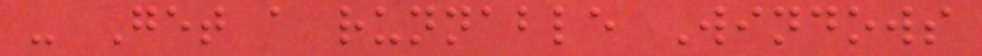- Get a runnable Windows
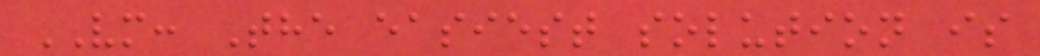VM: The easiest solution is
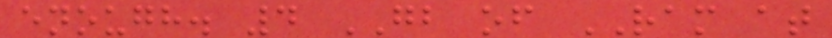enough. 4 GB of RAM at
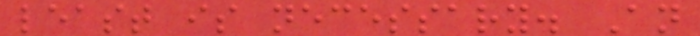least is necessary. An
